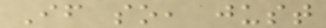If so, just
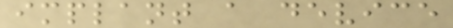implant a device
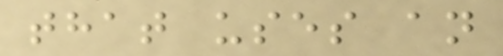that uses an
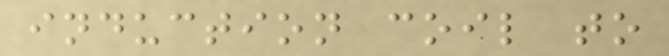induction coil to
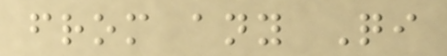from any Qi
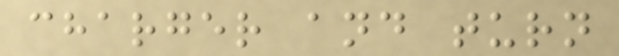charger and turn
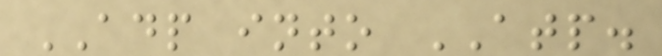ADP into ATP.
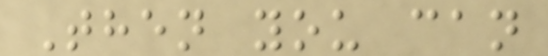Then you can
